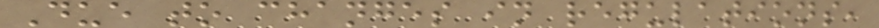Due to changes in regulations,
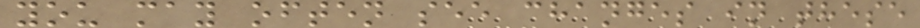you may often see changes in these
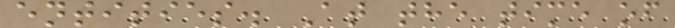entities. At the time of
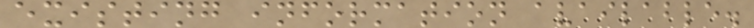existing information available.
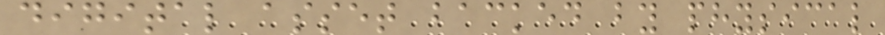digital asset backed by physical
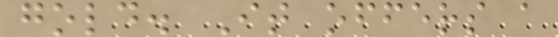gold. It offers a
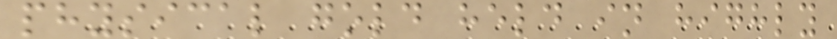physical gold held in highly
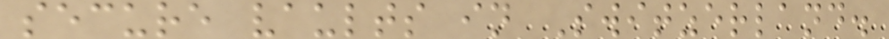secure vaults in Switzerland.
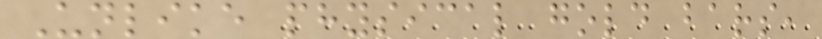Unlike physical gold bars,
